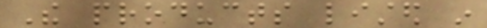The products listed in
